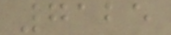7125
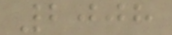2008
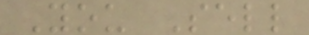You Sell
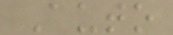Auto
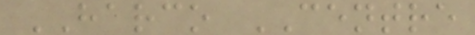HARCO CENTRE
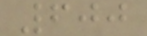600
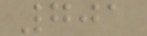701
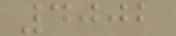4002
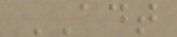ADT
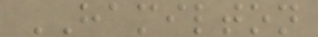HAMILTON
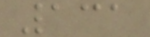131
